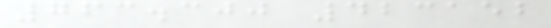763.300 423152
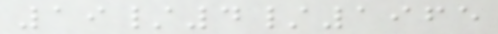19/4/1965
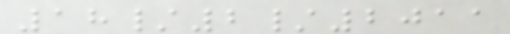18/2/2011
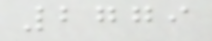2779
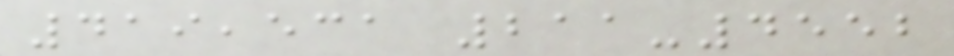419,531 211-4552
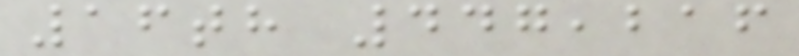16th 447,216
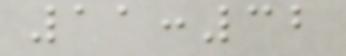11:32
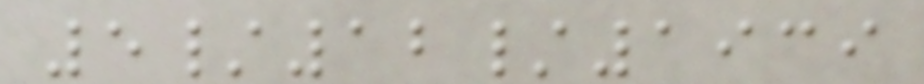5/12/1939
